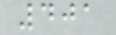401
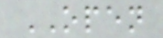OPEN
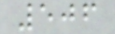506
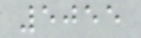5055
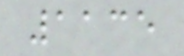1135
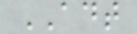ADT
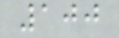100
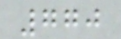770
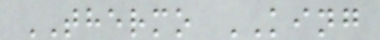THERMO KING
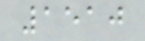1510
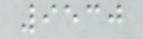9530
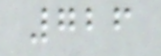726
